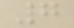7
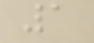1
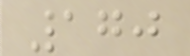170
